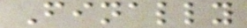Finally
